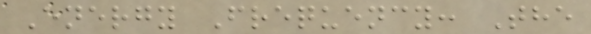Energy Frequency: The
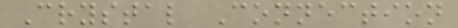Crystal Connection
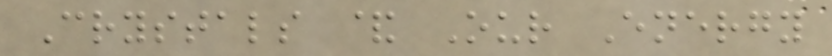Crystals & Our Energy
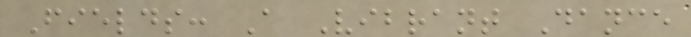Fields: A Vibrant Dance
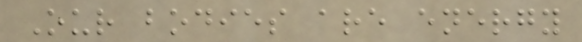Our bodies are energy
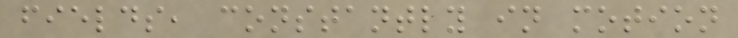fields, constantly in motion
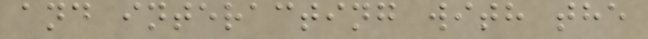and interacting with the
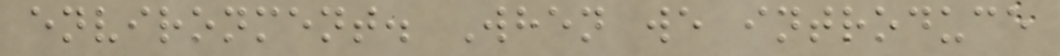environment. When we introduce
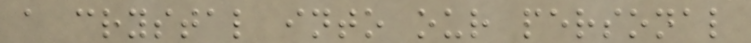a crystal into our personal
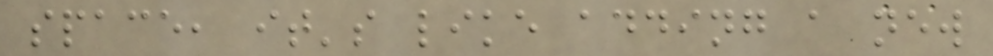space, it's like adding a new
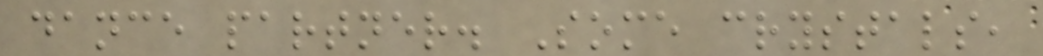dance partner. Some crystals,
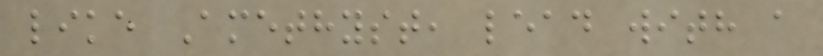like Amethyst, lead with a
